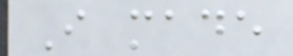I made
